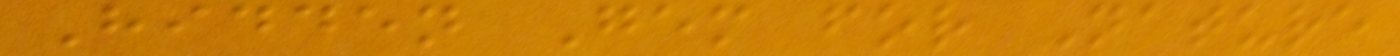Hidden Gem for Nature
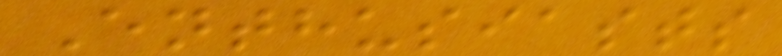Enthusiasts
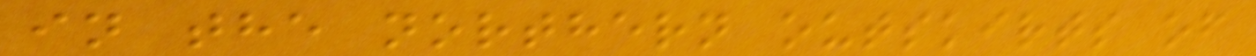in the northern outskirts of
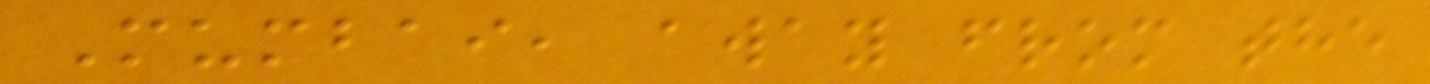Mumbai, away from the
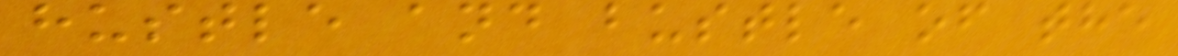hustle and bustle of the
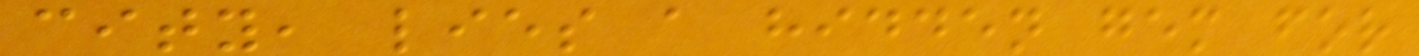city, lies a hidden gem for
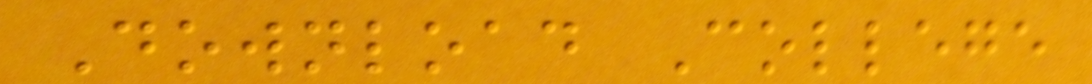Download College
